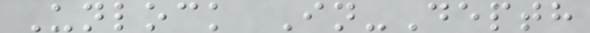Unlock In-Depth
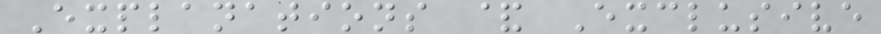Explanations & Exclusive
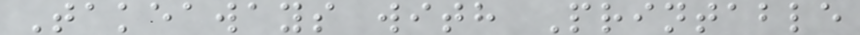Takeaways with Printable
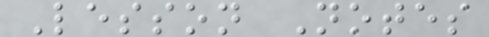Lesson Notes
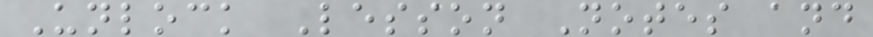Unlock Lesson Notes and
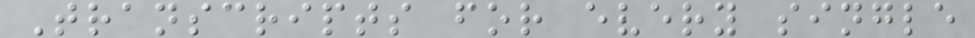Transcripts for every single
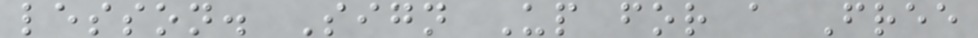lesson. Sign Up for a Free
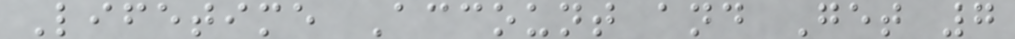Lifetime Account and Get 7
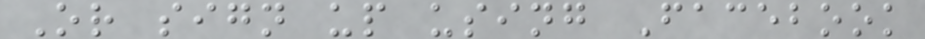Or sign up using Facebook
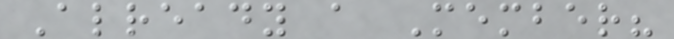Already a Member?
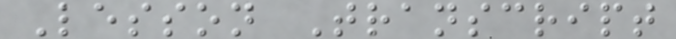Lesson Transcript
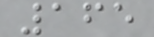165
